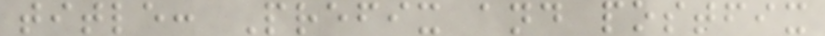title: Prefix and postfix
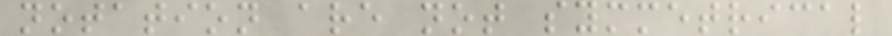notation are not symmetrical
